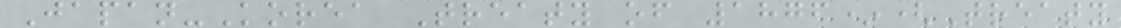Japan-Korea Treaty of 1876*(Treaty
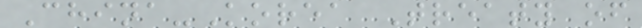China-Korea Treaty of
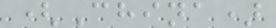(China)
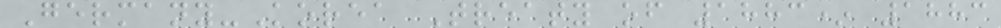Germany-Korea Treaty of 1883* 1883
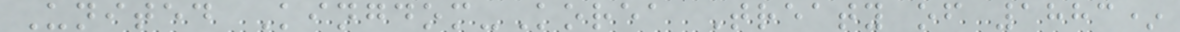United Kingdom-Korea Treaty of 1883*
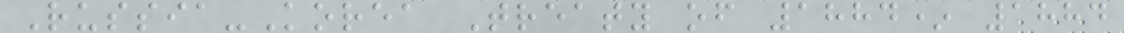Russia-Korea Treaty of 1884* 1884
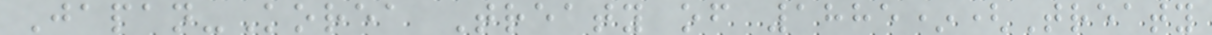Japan-Korea Treaty of 1885*(Treaty
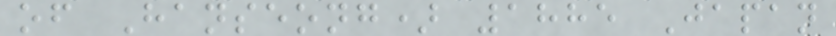of Hanseong) 1885 Japan
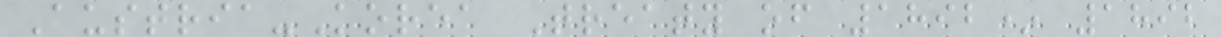Austria-Korea Treaty of 1892* 1892
